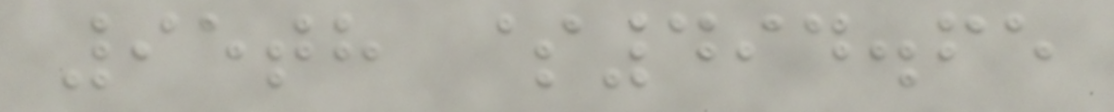95th $494.65
